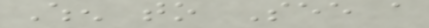When to See a
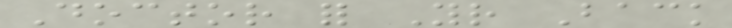Doctor for Your Back
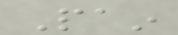Pain
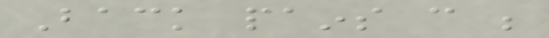Back pains can be
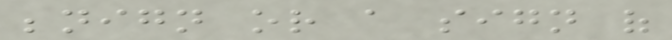benign or a sign of
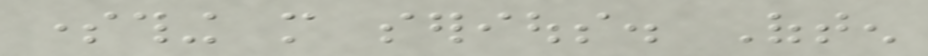something more serious. Often
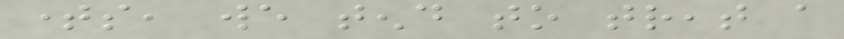times, we tend to treat a
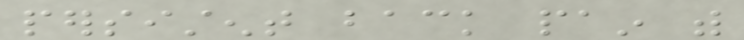persistent back pain with
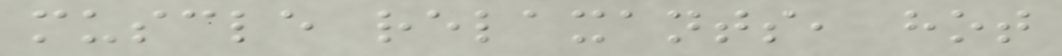muscle relaxants, hot
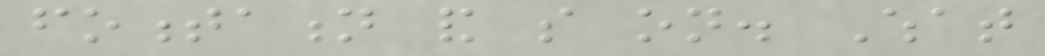fomentation and so on. What
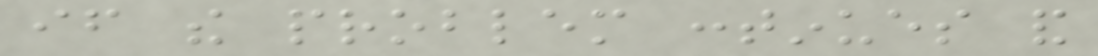if the problem continues and
